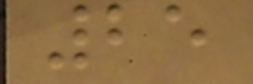25
